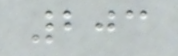203
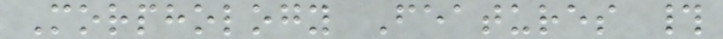Morphology Features #
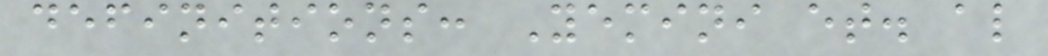definitions: Yemini et. al
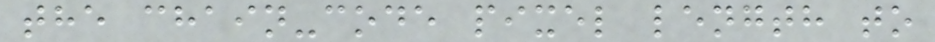the chain-code pixel length to
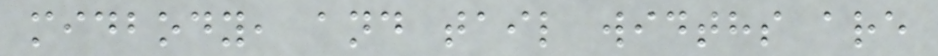midbody, and tail widths are
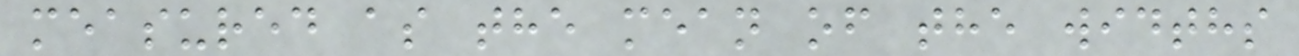measured as the mean of the widths
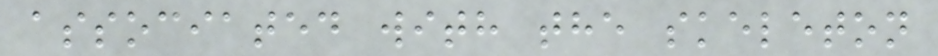associated with the skeleton
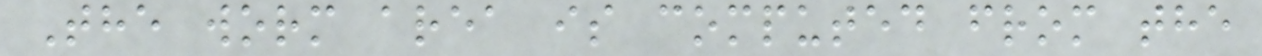The worm area is computed from the
